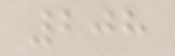208
